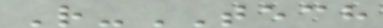R-TECH
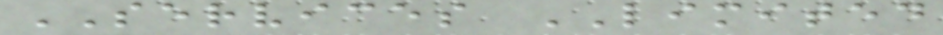SERVICES LIMITED
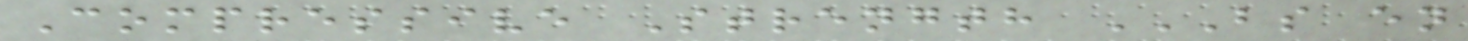Compressive Strength BS EN
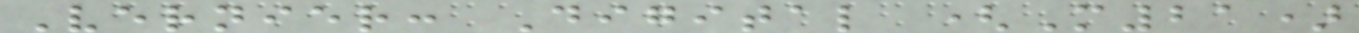Vernier: Digital (M21)
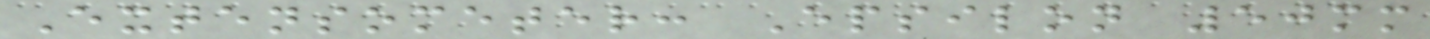Extensometer: Epsilon 50mm
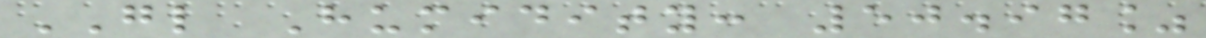GL Humidity: 50.97%
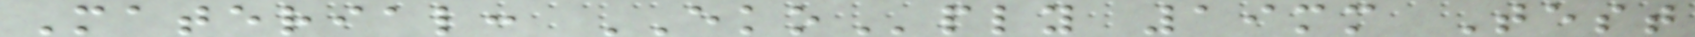Material: EKOply 19mm Test
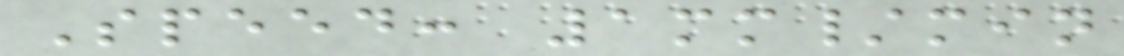Speed: 1mm/min
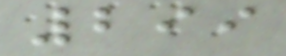299
